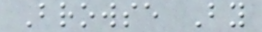Browse By
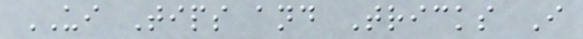UI Tips and Tricks I
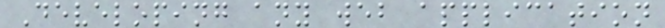Developing any web application
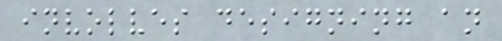involves designing an
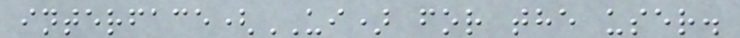interface(UI) for the user.
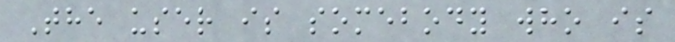The user is somebody who is
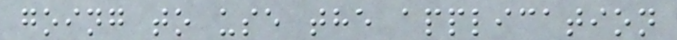going to use the application
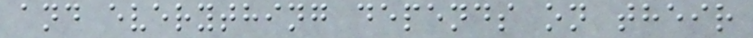and everything depends on their
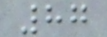87
